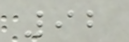92
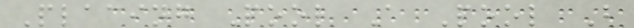Placing Pool A Pool B
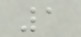1
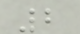2
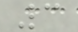3
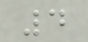4
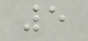5
